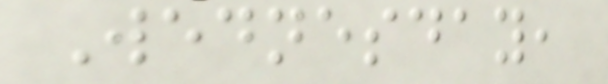Wednesday,
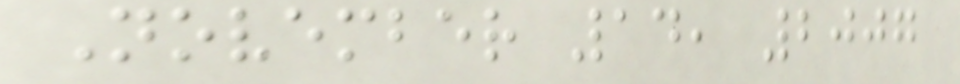November 14, 2007
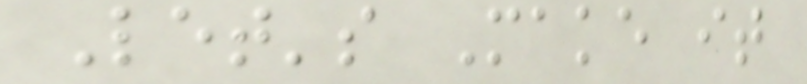Let's Make it
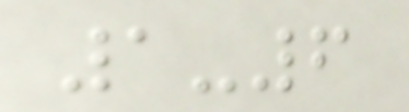1-6
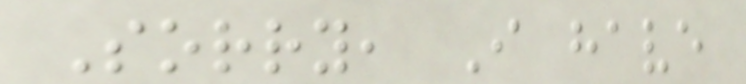Sorry, I have
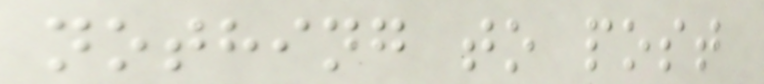nothing to post
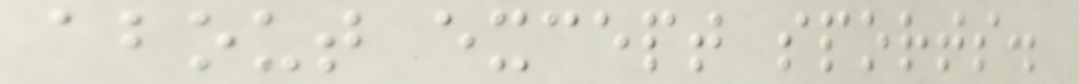about except sports.
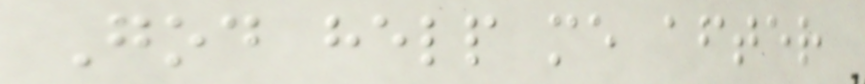God help me after
